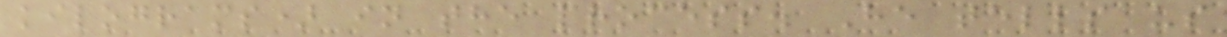kilograms) in the process. He tells us
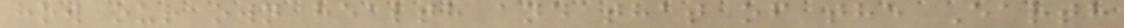how our own health and that of the Earth
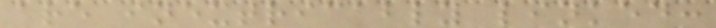are inextricably linked:
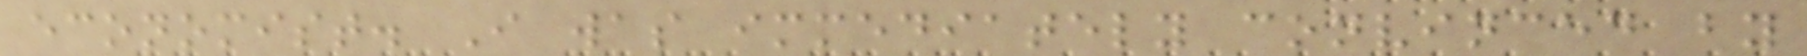economist. I was immediately convinced by
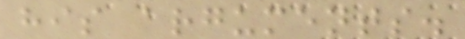his arguments.
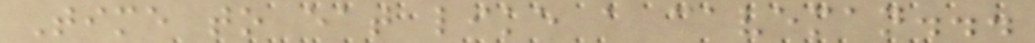Time to eat like a caveman...
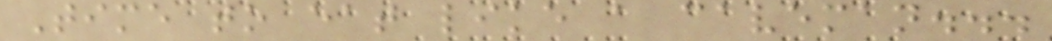Time to eat like a caveman...
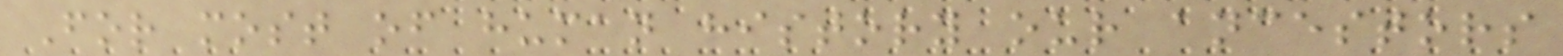For most of human history our ancestors
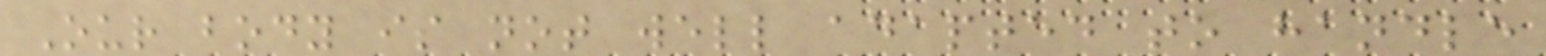Our body is not well adapted to handle
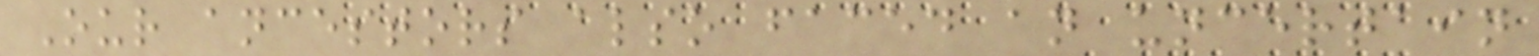Our ancestors also faced an uncertain
